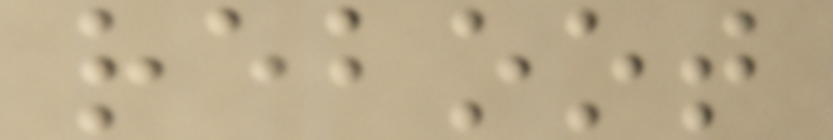reboot
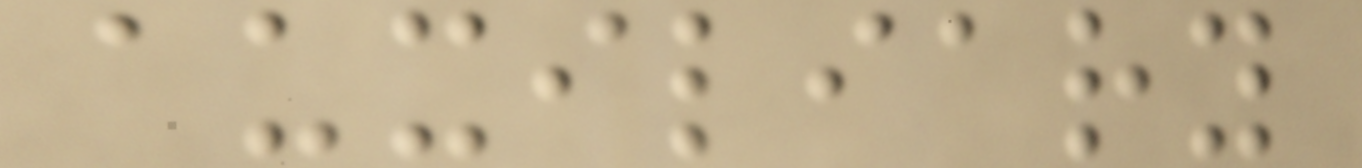auxiliary
